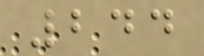244
